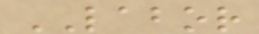LABOR
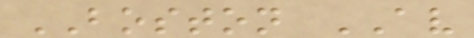BOSTON AV
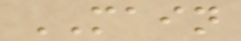MAIN
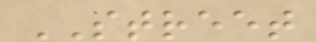STREET
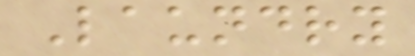Laundry
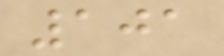101
